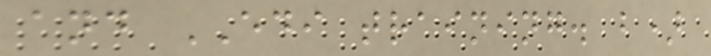and EDI training. b)
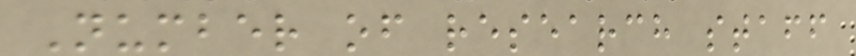Number of research staff
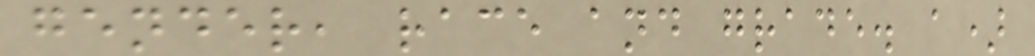gender, race and grade. a)
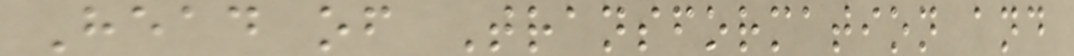Head of Transformation and
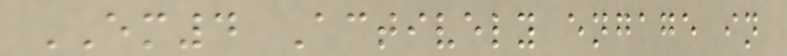EM4 Actively engage in
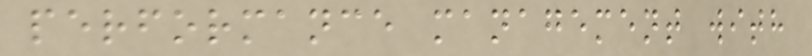performance management with
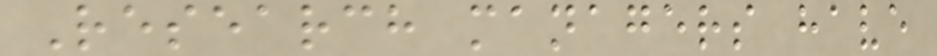Research managers have
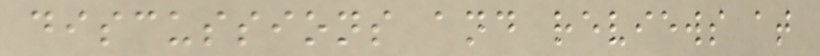discussions and reviews at
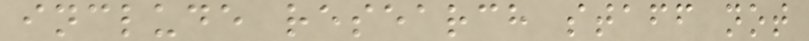include research staff not
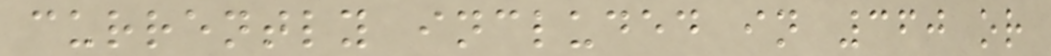currently included in 360 or
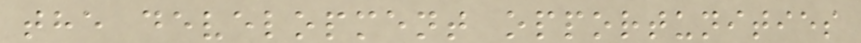the development opportunities
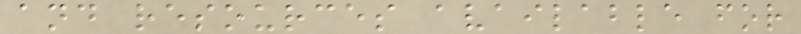and resources available for
